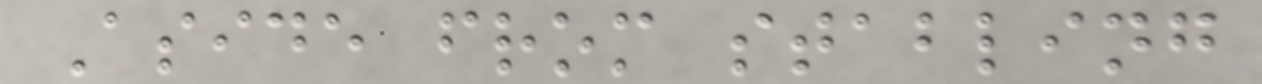Aside from stabling
